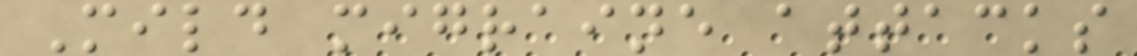Mild migraine attacks
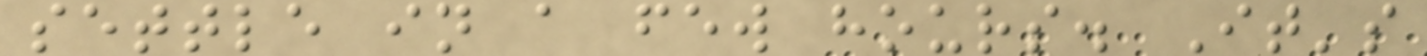settle in a few hours. It's
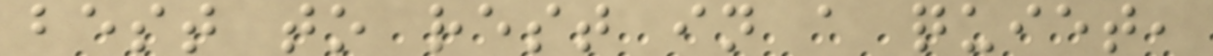best to rest in a quiet,
